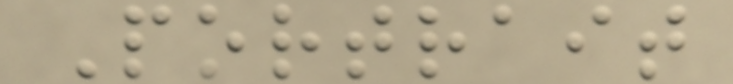Portrait
